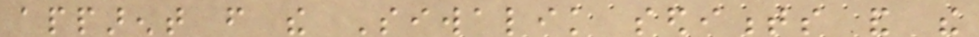apparent from the Siwalik sediments and the
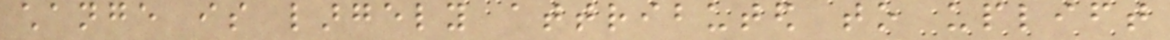change is largely attributed to uplift
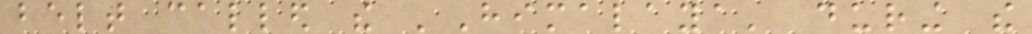belt called the 'Himalaya' during the
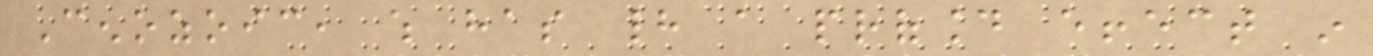Cenozoic, which has had a profound effect in
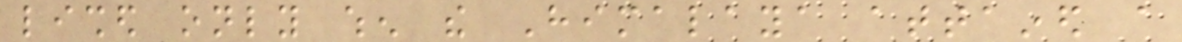lished only when the Himalaya attained a
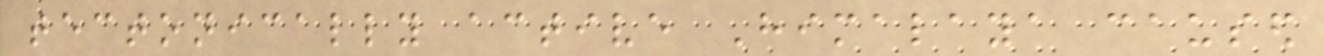tectonically active Himalaya caused
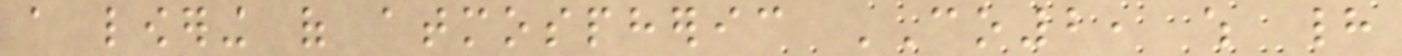a lowering of atmospheric CO2, which had
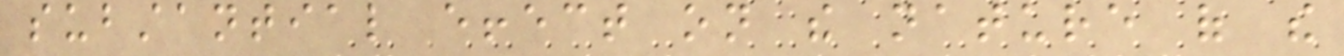substantial effect on the nature of the
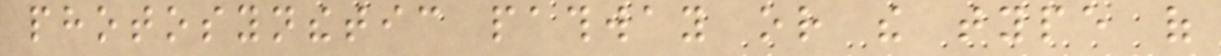photosynthetic pathway or the type of
